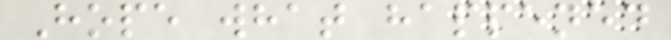Hope what happened
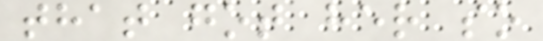that got her so
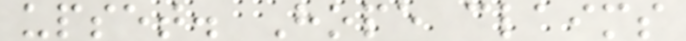upset. Hope claims
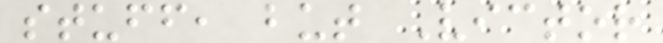stuff, but Victor
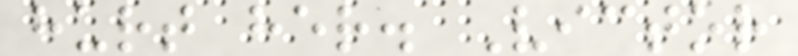hurt her. Victor
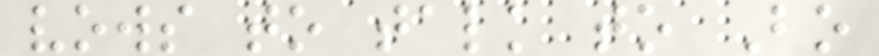vows to talk to Bo
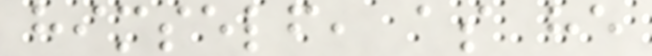himself, as he
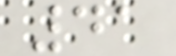41
